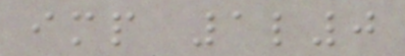imp 1l0
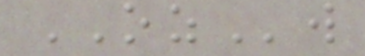OZw
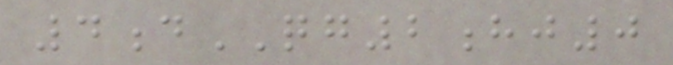4dQG2hj0
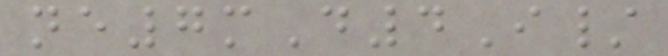ne7mD4I/
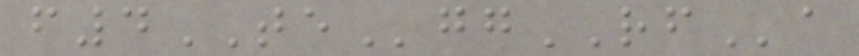f4TEggRFa
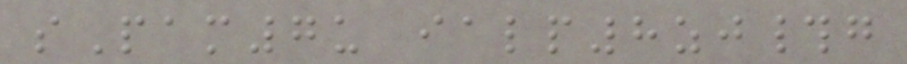sPam7u ialp8zj#g
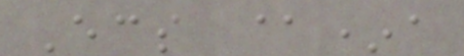Ecs @*a
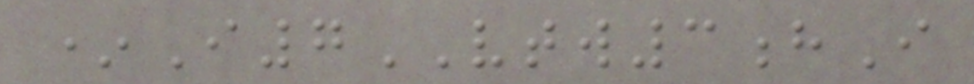*I7VTW3hI
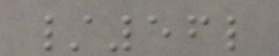/56l
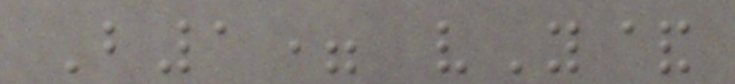B1= vY&
